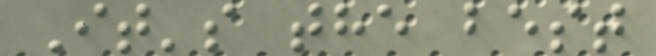It's the best
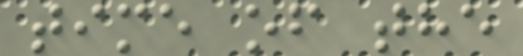time of the
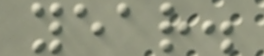year.
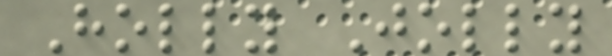Holly Jolly
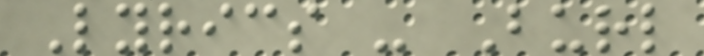Lyrics - Burl
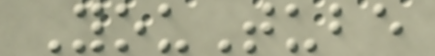YouTube
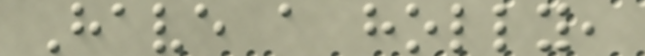Have a holly,
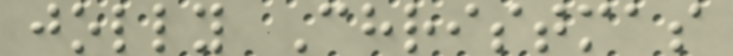jolly Christmas
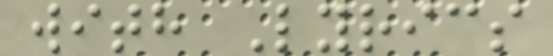with Lyrics
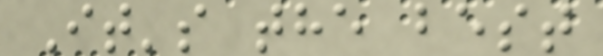It's the best
